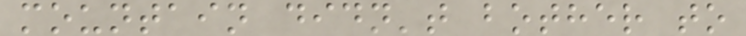mountain didn't bother to
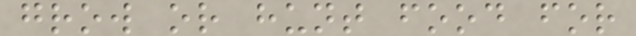grow or hunt food for
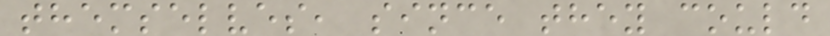themselves, since they could
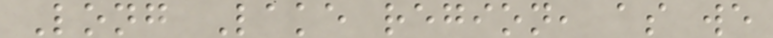Long Lake region, as we
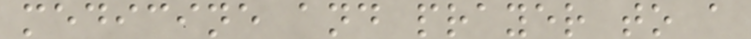medicine and prayer to a
